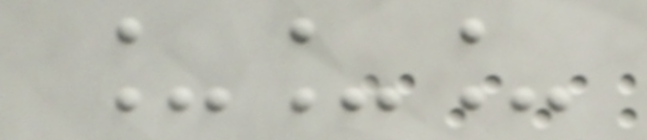___
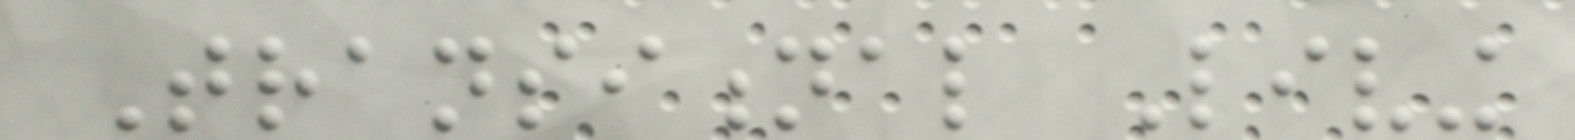Transitional Living
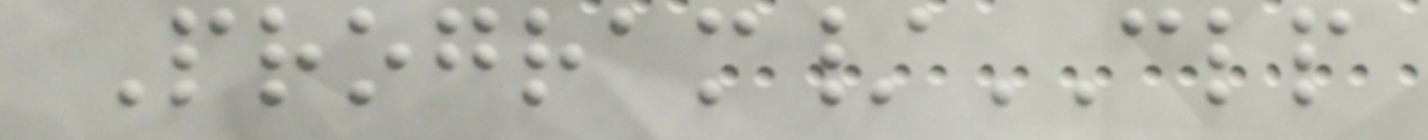Program/CLP
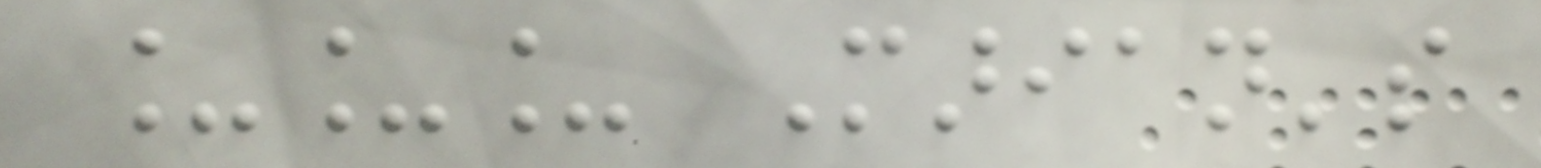___ Marian's
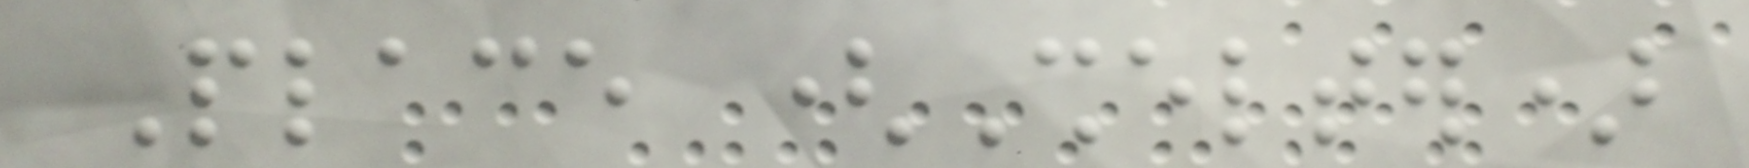Place (Shelter)
